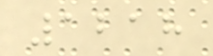1218
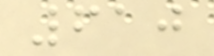610
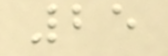25
